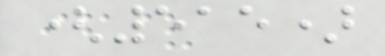(515)
